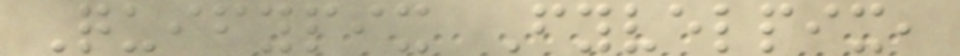Quifypix Fyvelpix,
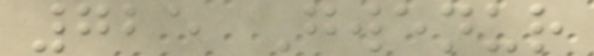725 Gwenur
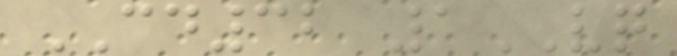CD32 1VQ
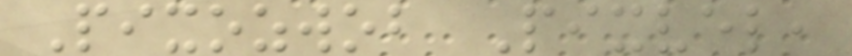Pixozwob Pixvel,
